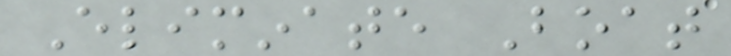Eliminate Boat
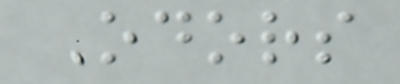Odors
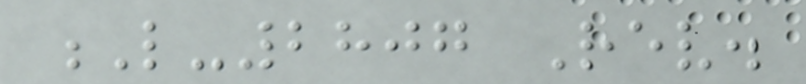L-2807 Rev.
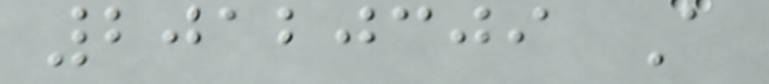20120309 A
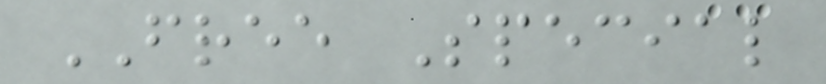FREE Special
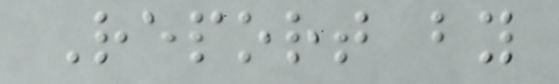Report by
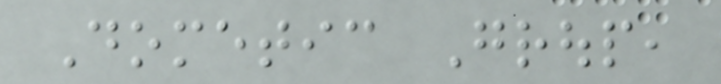Dometic Group,
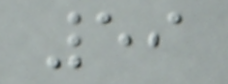59
